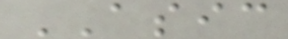ASIC
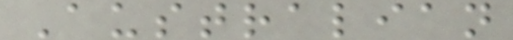Australian
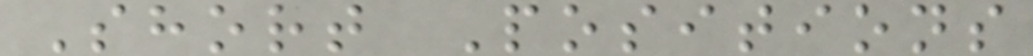Short Positions
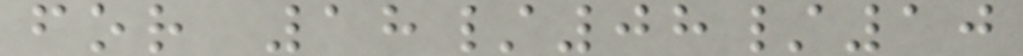for 18/08/10
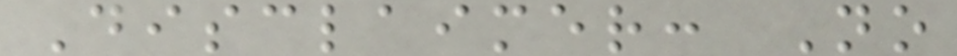Disclaimer: No
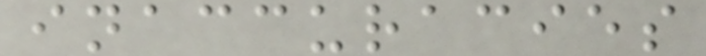inaccuracies
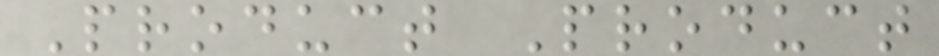Product Product
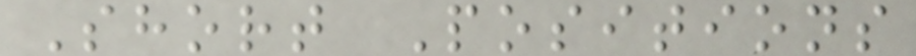Short Positions
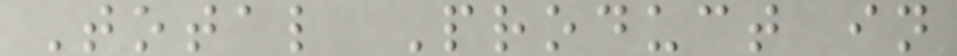Total Product in
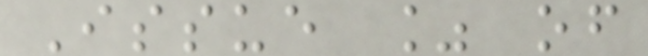Issue % of
